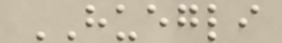HUEGLI
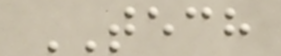TECH
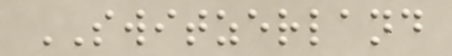SWITZERLAND
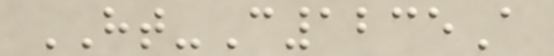HT-C1235A
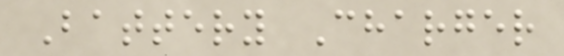Battery Charger
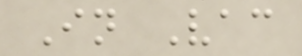In Vac
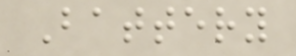Battery
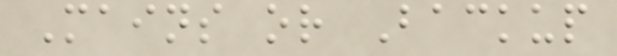Mains or Backup
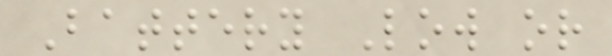Battery Low or
